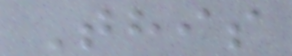This
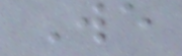We
